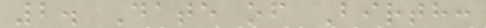2. Date of Birth:
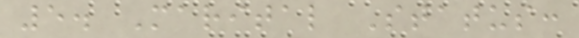5. Marital Status:
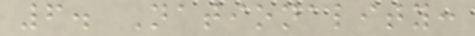6. Nationality:
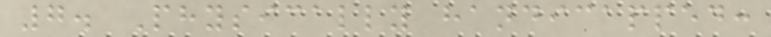7. Physically handicapped:
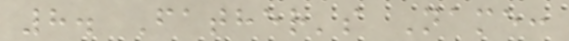8. Father's Name:
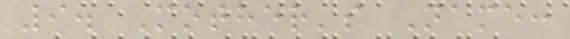9. Mother's Name:
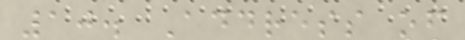10. Address of
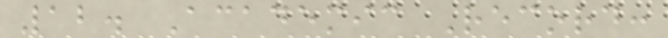12. Academic Record:
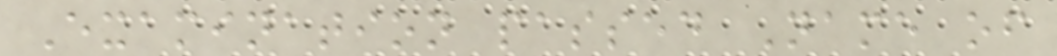Examination passed Name of
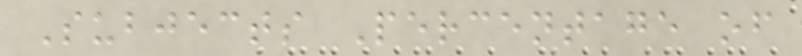Subjects Percentage of
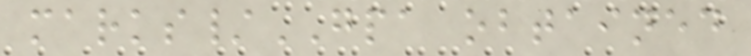marks/GPA obtained
